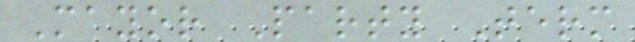Mayor Party Term
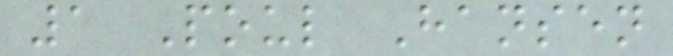1 Poul Hansen
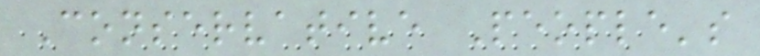Conservative People's
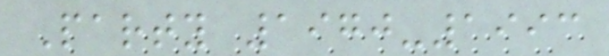Party 1970-1993
